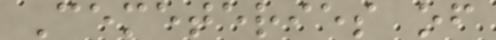Cemeteries of
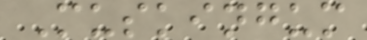Muskingum
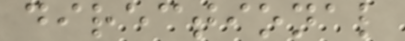directional
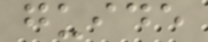guide
